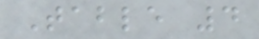Table 4
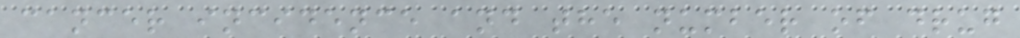cancer incidence and the number of drug
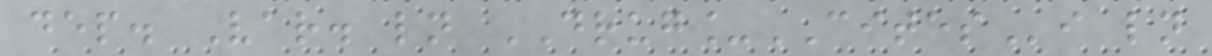dep. Var. ln DRUG_CITESi ln
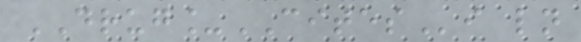DRUG_CITESi ln
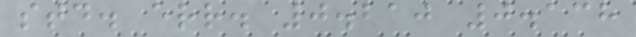std. err. 0.210 0.138
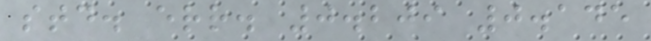std. err. 0.209 0.145
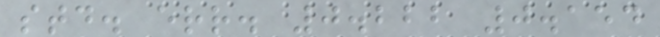std. err. 0.222 0.154
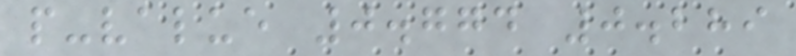p-value 0.774 0.289
